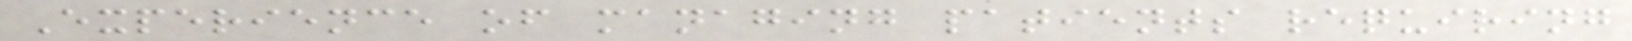Experience of managing patients requiring
